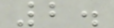2.
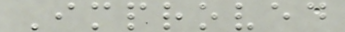Improved
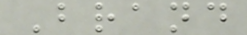Brand
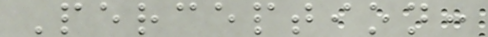Perception:
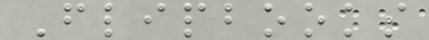Flipbooks
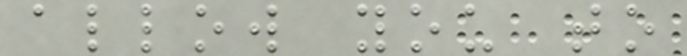allow you to
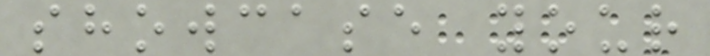showcase your
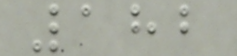182
